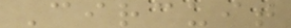Circuit
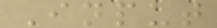Input
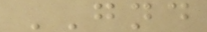GND
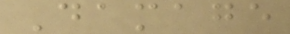Damage
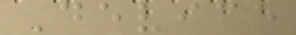Device
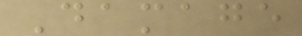Damage
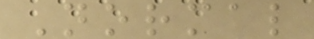Normal
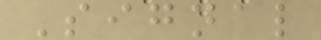Signal
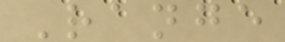Range
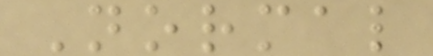Normal
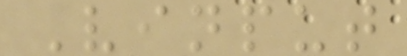Vinput
